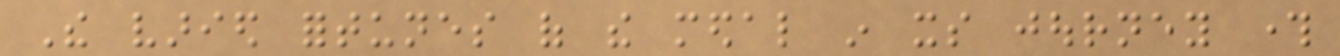The varied fortunes of the medal in its journey through
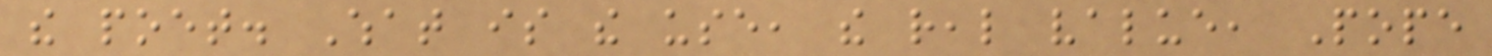the poet. What is the use, the real value, Pope
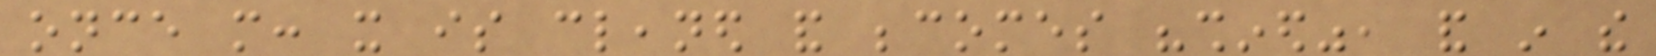once more: it is cleaned and becomes "shined", and in the
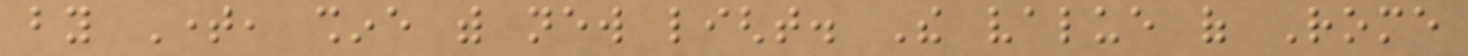by Time, shine with new light. The value of Rome
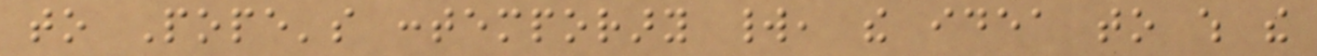to Pope's contemporary world, the idea to which the
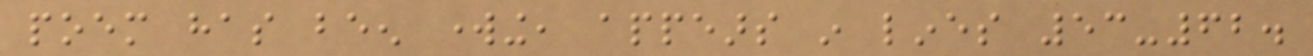poem has been working, appears in lines 53-62.
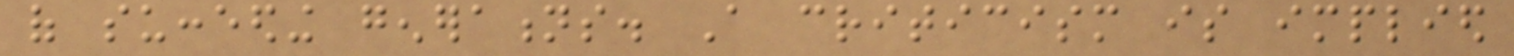of succeeding generations. A criticism is implied
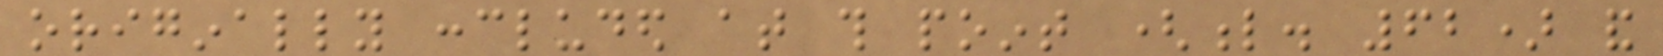originally concluded at this point (l. 62) and
